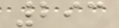293
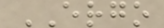ERGO
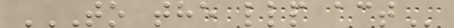TO THE LLP ACT
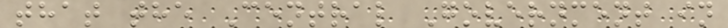that the Central Government in
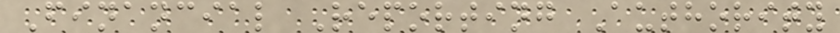Financial Reporting Authority
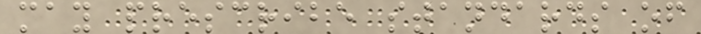may prescribe standards of
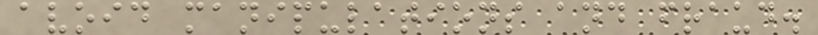avoid manipulations and fraud.
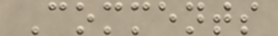Comments
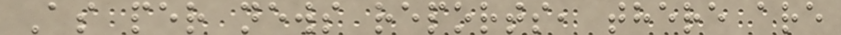As per news reports, there are
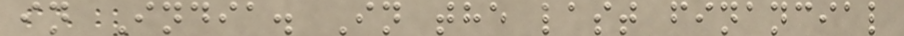in India. In the last financial
